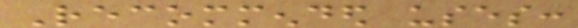Recommended uses:
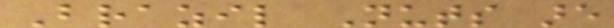Brazil Nuts are
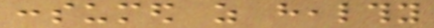consumed as healthy
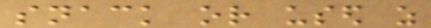snack or used as
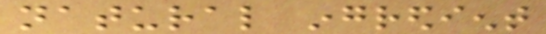natural ingredient
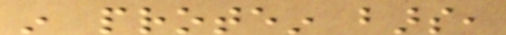in protein bars,
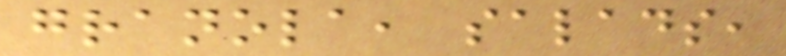granola, salads,
